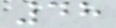48
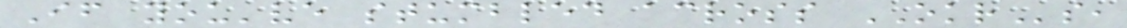If you've stumbled across OKRs,
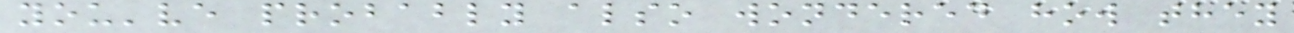you've probably also wondered how they
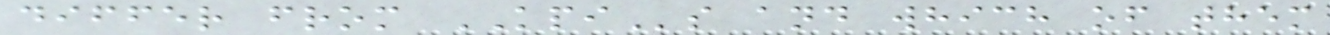differ from KPIs and which of them
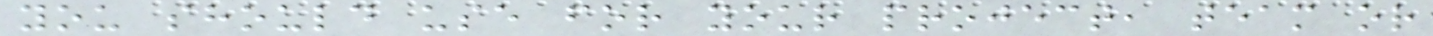you should use for your project, team or
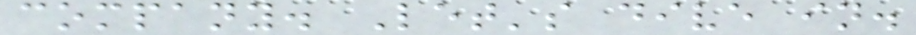company. Let's dive in.
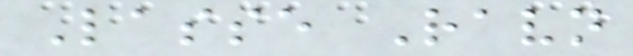Lasse Ravn
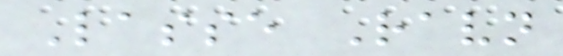Lasse Ravn
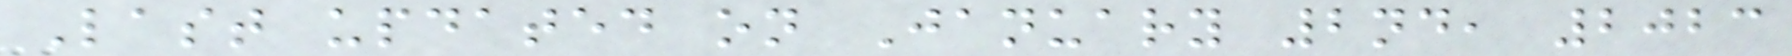Last updated on January 2nd, 2023
